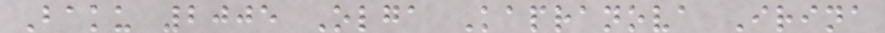Baku 2005 Olga Kapranova Irina
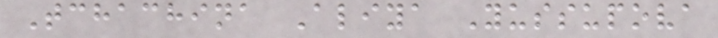Tchachina Aliya Yussupova
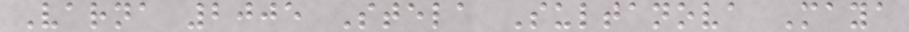Varna 2005 Stela Sultanova Maya
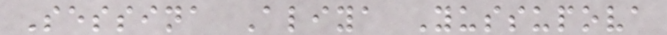Sessina Aliya Yussupova
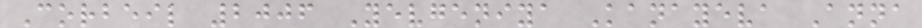Corbeil 2006 Yevgeniya Kanayeva Anna
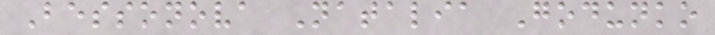Bessonova Natalia Godunko
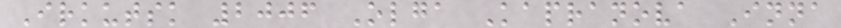Irkutsk 2006 Olga Kapranova Inna
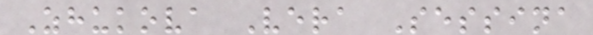Zhukova Vera Sessina
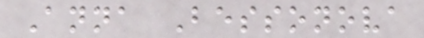Anna Bessonova
